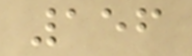156
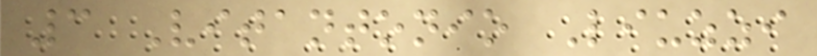3 Vitantonio Liuzzi
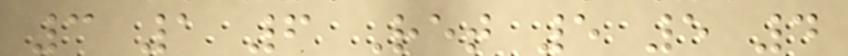3 1 6 Ret 5 5 4
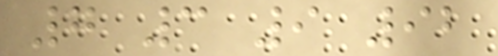7 3 9 92
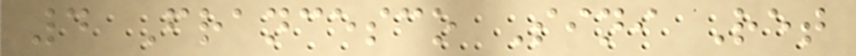4 Francesco Sini Ret
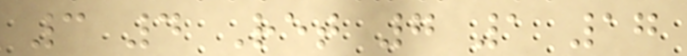3 4 Ret 7 1 17
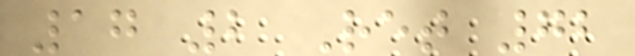17 2 Ret 72
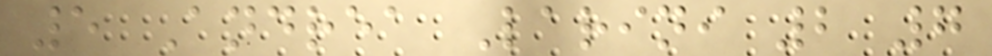5 Andrea Larini 2 7
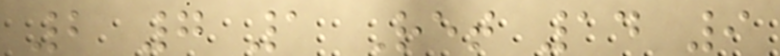2 7 1 Ret 14 9
